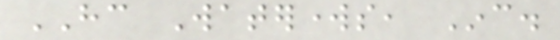HC Waterworks, Inc.
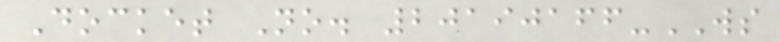Docket No. 20190166-WS
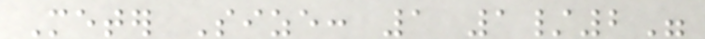Meter Size: 1 1/2"
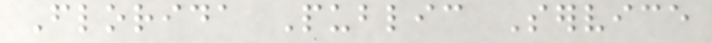Florida Public Service
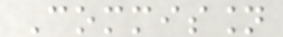Commission
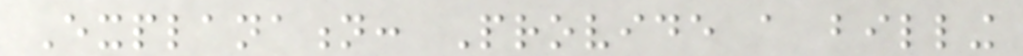Explanation: Provide a billing
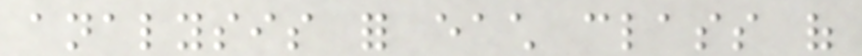analysis for each class of
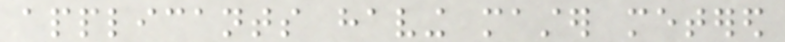applicants having master metered
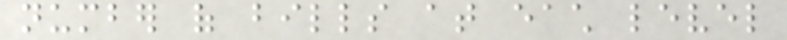number of bills at each level
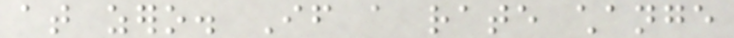at zero. If a rate change
